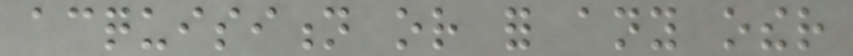acquisition or for any other
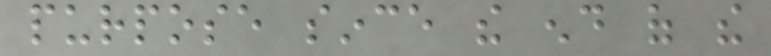purpose since the end of the
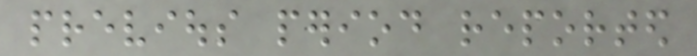previous period reported
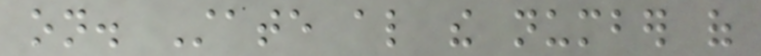on. State also the number of
